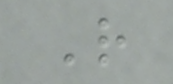R
